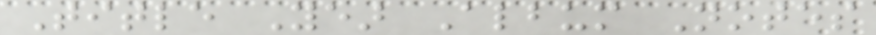Title Year Album Notes
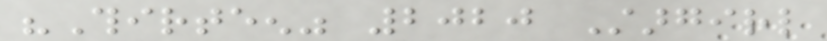"Thirteen" 2020 Stargirl
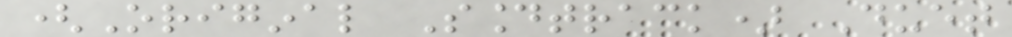(Original Soundtrack) Duet
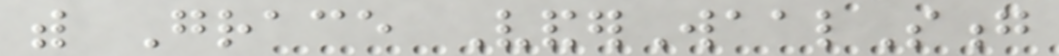with Grace VanderWaalSong
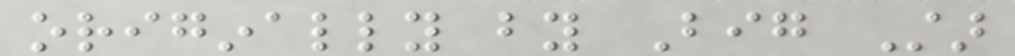originally by Big Star
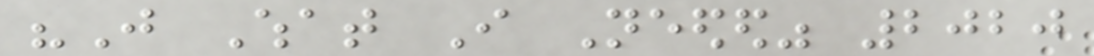"Just What I Needed" 2020
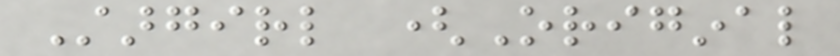Stargirl (Original
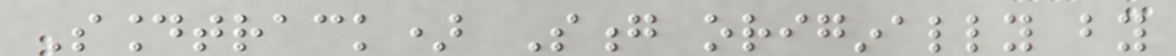Soundtrack) Song originally by
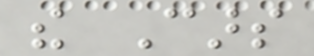the Cars
